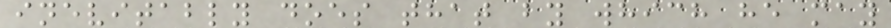inevitably does that by which he may
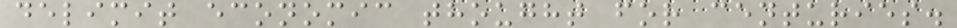delimit economic thought for centuries.
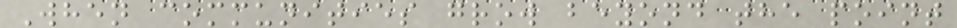When communities grow beyond the point
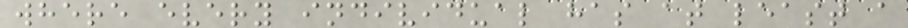where every individual has at least a
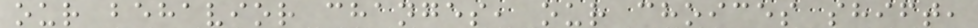our behavior changes, our choices shift,
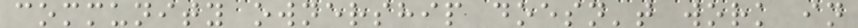community ownership doesn't work in
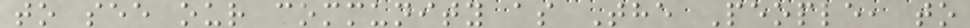to see our community as The People, to
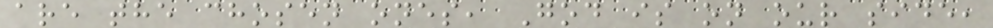are the chosen ones, God is on our side,
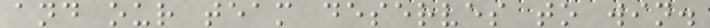and our team deserves to win.
